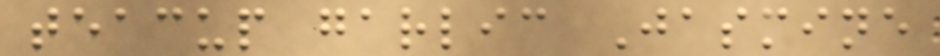teacup garlic Jasmine
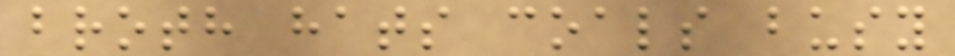broth hats coals busy
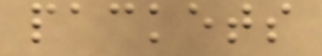packets
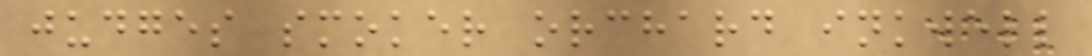judges smoker orchard inkwell
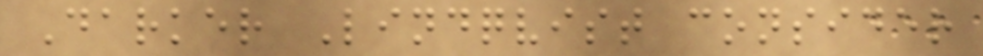Darker Lindqvist consider
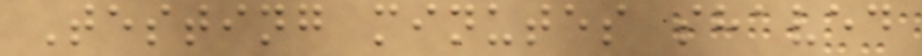Testing minutes shaved
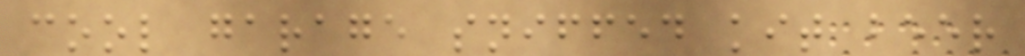cool garage sniffed kit beer
